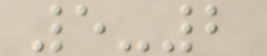5-2
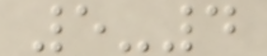5-4
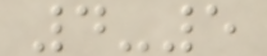4-5
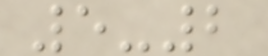5-2
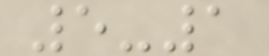5-1
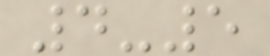4-5
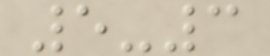5-3
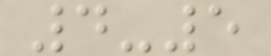4-5
